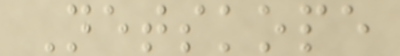Netskope
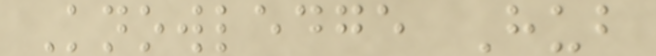Knowledge Hub
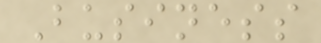Business
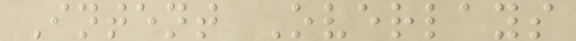Intent Overlays
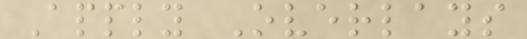Apply Overlays
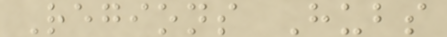Regions Hubs
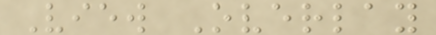View Overlay
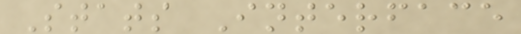Stats Interface
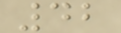42
